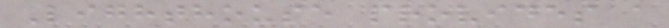Lighthouse provides a
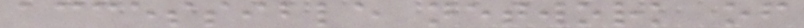accessible network of
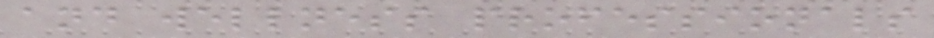and wellness professionals
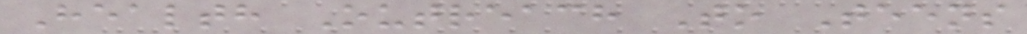Health Outreach To Teens
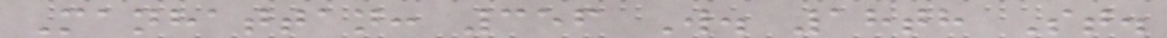Manhattan: 356 W. 18th St.
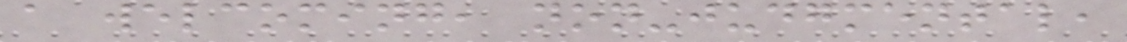a welcoming, non-judgmental,
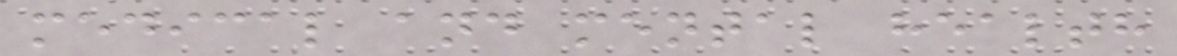medical and mental health
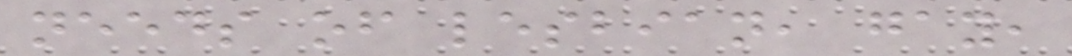needs of lesbian, gay,
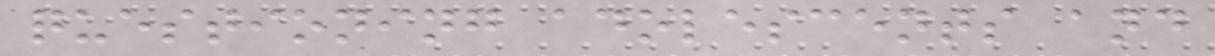questioning adolescents and
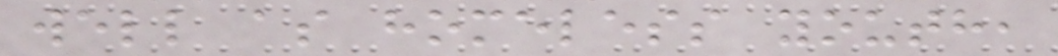well as homeless youth,
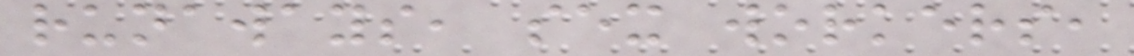runaways, sex workers,
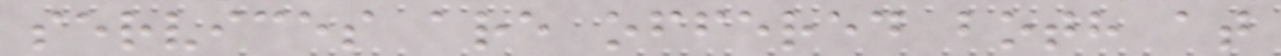services are offered both at
